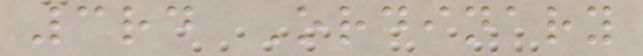3rd Ordinary
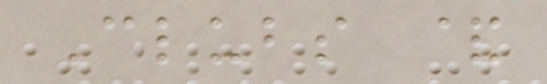Clubs &
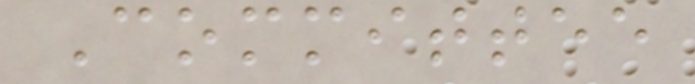Committee
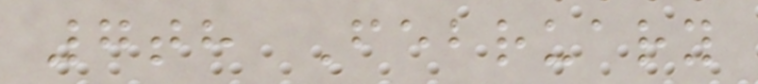7th February
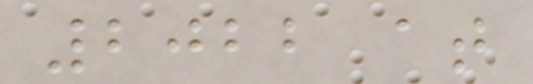2022 at
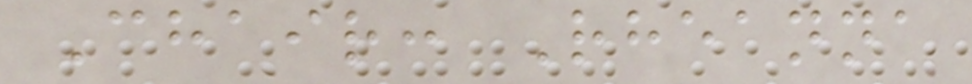Chair: Rheanna
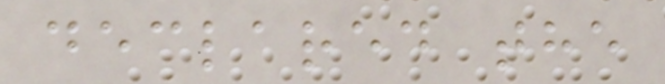declared the
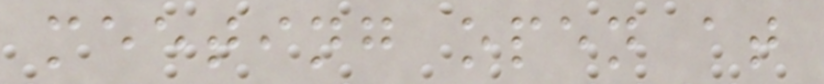meeting open at
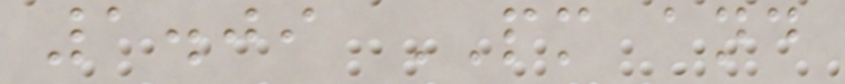1.09 PM and
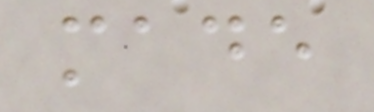made
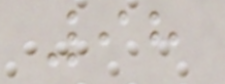98
